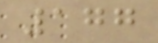177
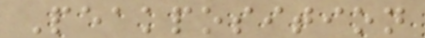Peakposition
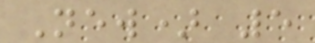New) 5
